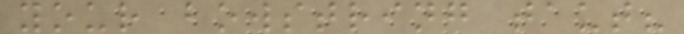your bowstring taut?
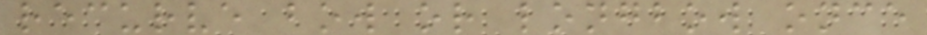recurve bow or longbow once
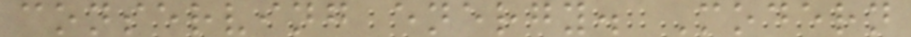conserving energy. Modern
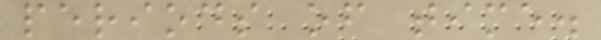periods of time.
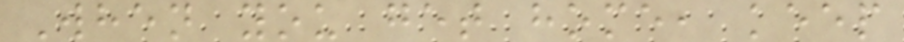When you get home, keep
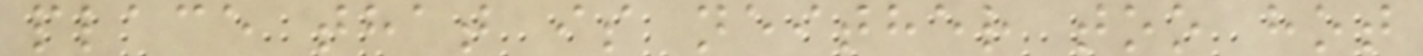place that is neither too hot
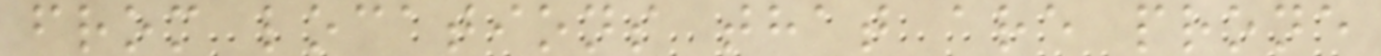from locations that are prone
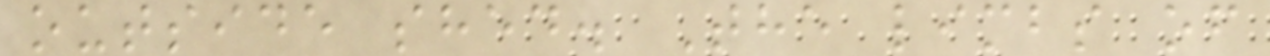outside shed. The limbs of
